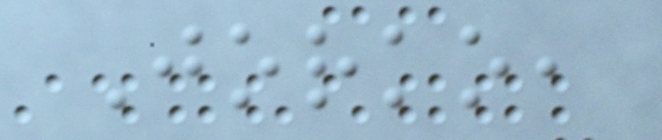Jorko,
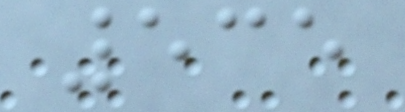535
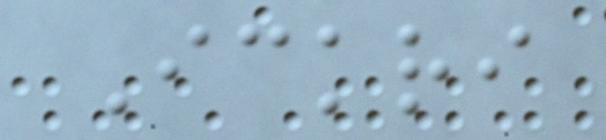Ickri
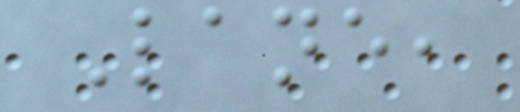Lane,
